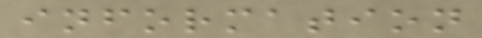information
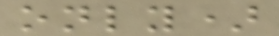only)
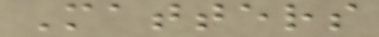Matters
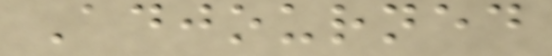Adjourned
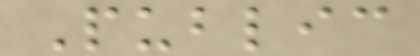Public
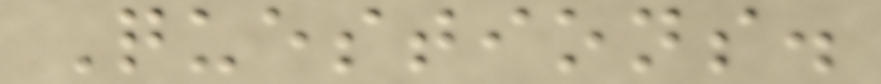Questions.
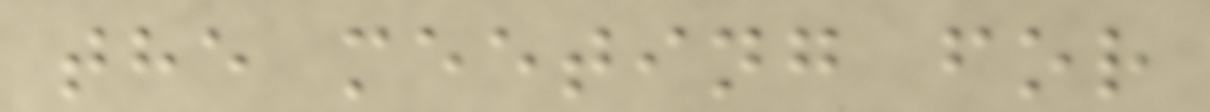the meeting for
